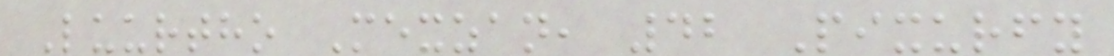Luurtho Mexzan, 42 Pixurfy
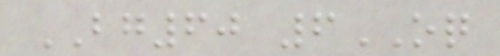BG60 6OQ
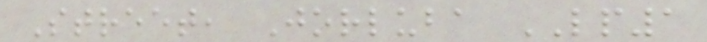Street, Jorluba LP1
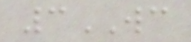3WC
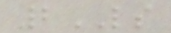2LS
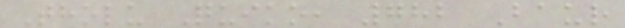Tholu Quiko, 782 Baur
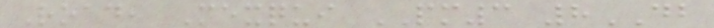Road, Mexqui PM3 8DB
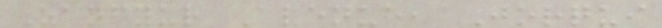Zanfyur Avenue, Jorqui
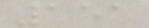151
